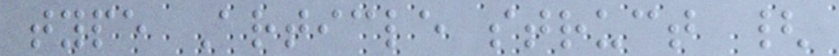type Article struct {
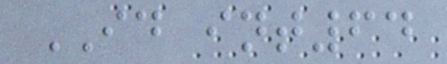ID int64
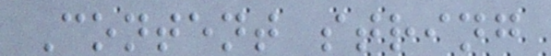Content string
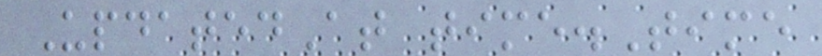UpdatedAt time.Time
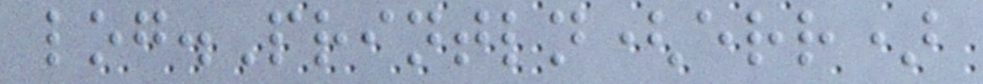log.Println(err)
